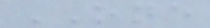ONE
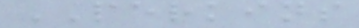PERKINS
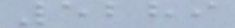5289
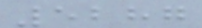5287
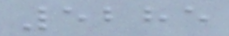5285
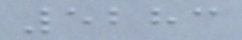5283
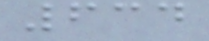634
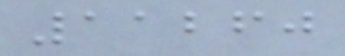11260
